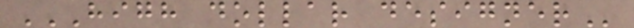HIGH DOLLAR DESIGNER
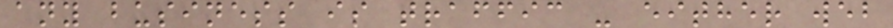any business is traffic - either web
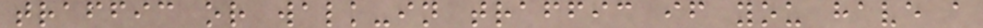traffic or walk-in traffic if you have a
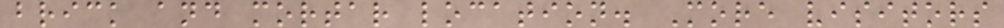brick and mortar location. More visitors
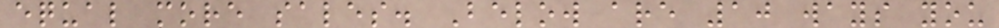equal more sales. Below are 10 ways you
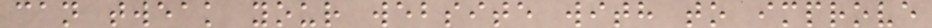can tweak your website with to improve
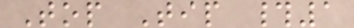Top Tip #1
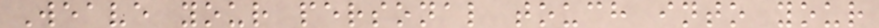Weave your personal touch into your
